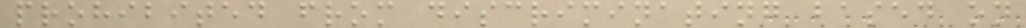prohibited from discriminating based on
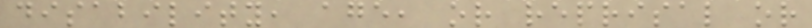disability, age, or reprisal or
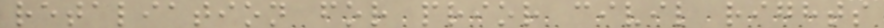retaliation for prior civil rights
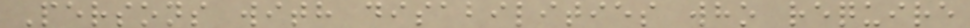Persons with disabilities who require
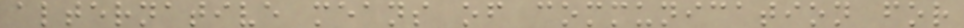alternative means of communication for
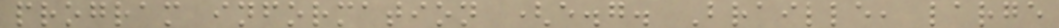program information (e.g. Braille, large
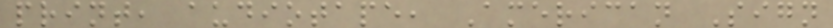print, audiotape, American Sign
